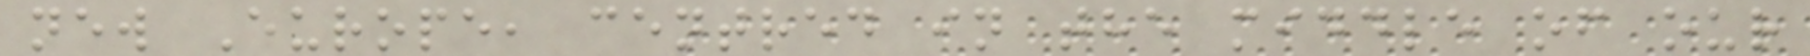new Europe, centred in the middle of our
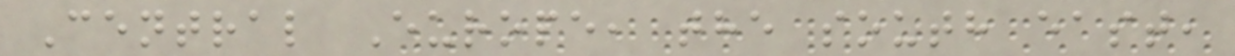Central Europe, the south east,
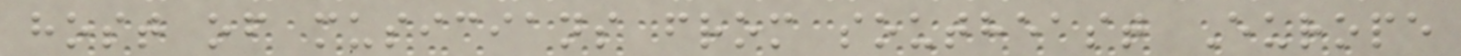host of musicians from southeast Europe
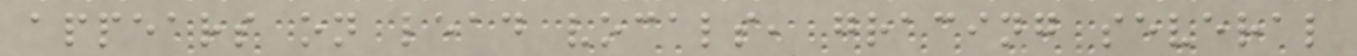appears on lead vocals, gracing several
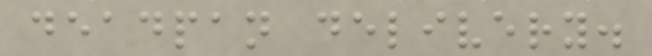deadpan delivery.
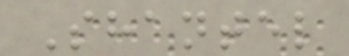Shantel
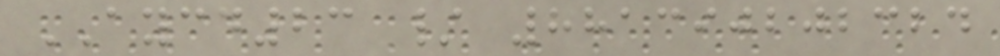AYCD23 / 881390202324
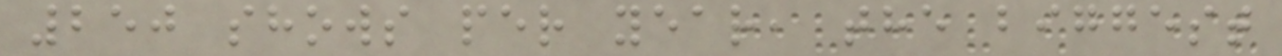250 shows per year, the biggest
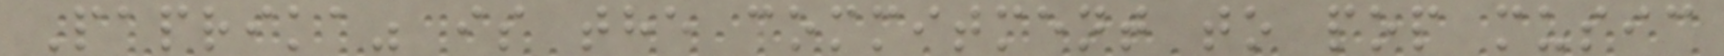Paprika" is the commitment to pop music
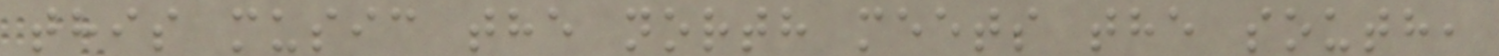this music the north meets the south,
